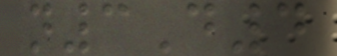n3D4
